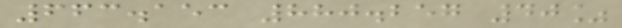663.153 880.257 40%
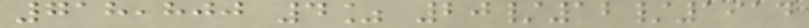718,800 4% 20/12/1914
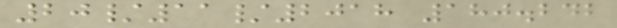20/11/2018 180.242
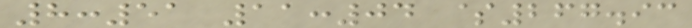8:51 11:04 $267.93
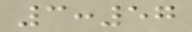3:57
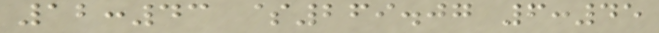12:43 $269.07 6:45
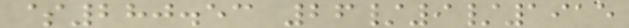$280.53 26/9/1915
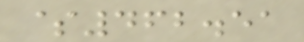$462.51
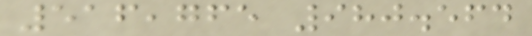516,765 980.564
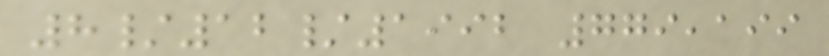8/12/1992 779,199
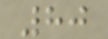80
